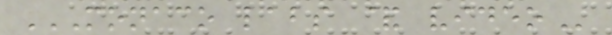MONACO LABS & VIDEO
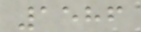1586
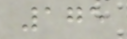175
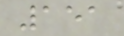151
